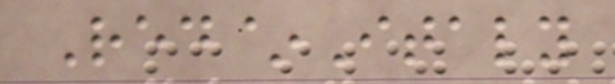Red~Italy
